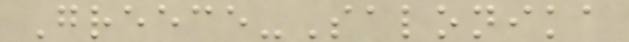Greece-Salonika
